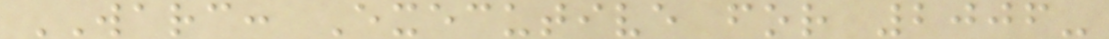WARC: Executive for 2006-
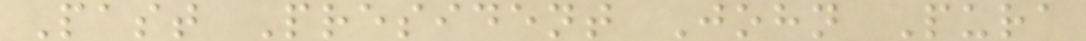Past President John Pura
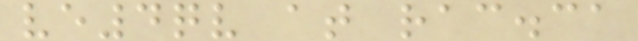ve4qv at rac.ca
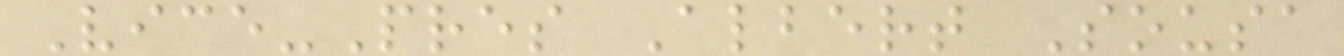Vice-Pres Albert Sousa
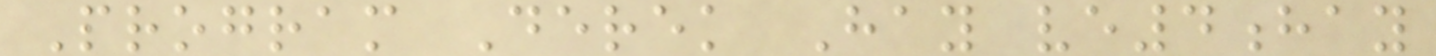Program Derek Hay ve4hay
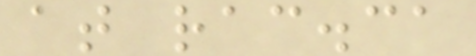at rac.ca
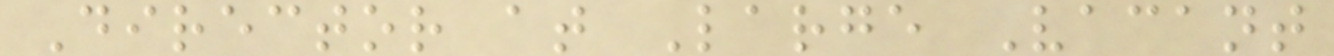Director at Large Vacant
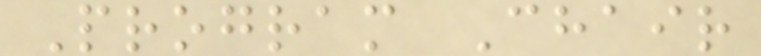Program Chair
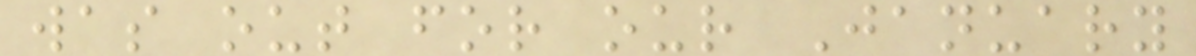was out for our January
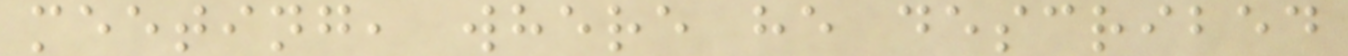meeting, where he described
